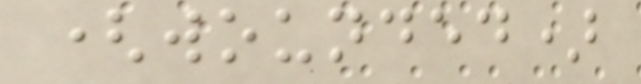(wounded)
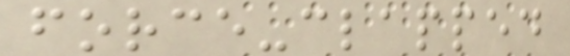force-clapped
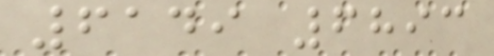6149 6893
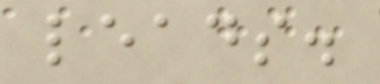leads.
